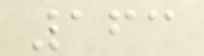163
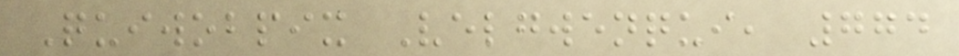Quiwobpix Velgwenqui, 774
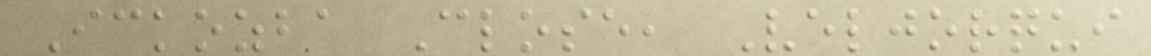Ickozba Close, Veljorqui
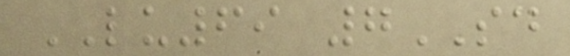LU69 7SD
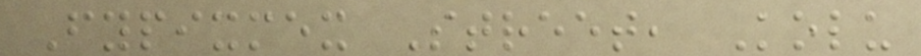Fypixmex Street, Kolu
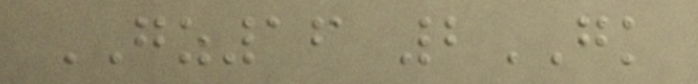GZ16 2GK
